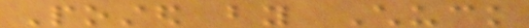Posted by Chuck
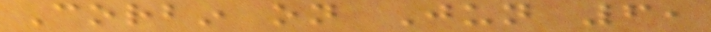Corbin on Jun 6,
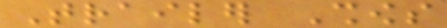Trailer Shows
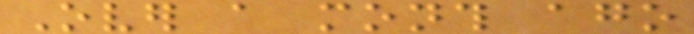Over a month ago
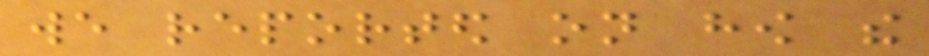we reported on how the
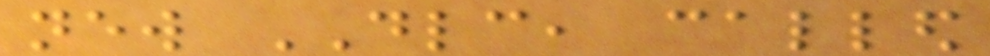new DLC, called
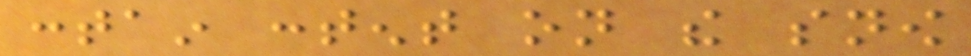contain content on the snow
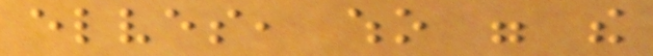elves, who were the
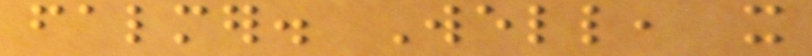falmer. Well, it
